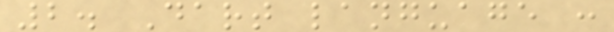2. Dart language :
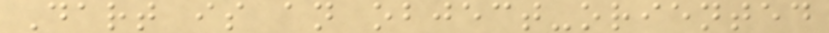Dart is an object-oriented
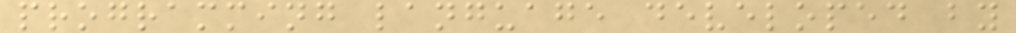programming language developed by
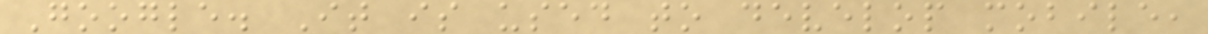Google. It is used to develop mobile,
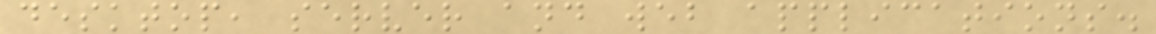desktop, server and web applications.
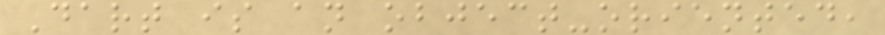Dart is an object-oriented,
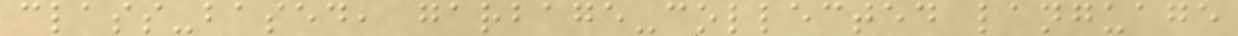class-based, garbage-collected language
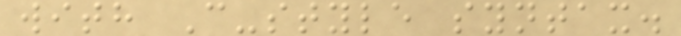with C-style syntax.
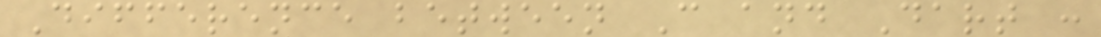Difference between C and Dart :
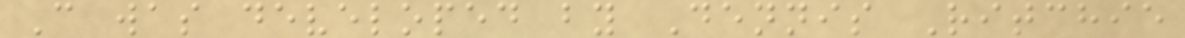C was developed by Dennis Ritchie
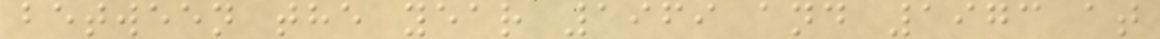between the year 1969 and 1973 at
